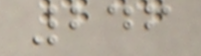246
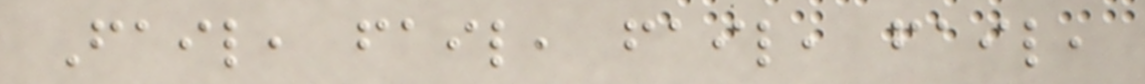Fail, fail, fail, fail,
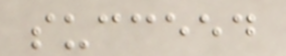succeed
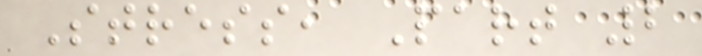Stress, Part 2
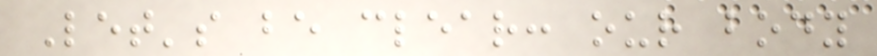Let's be clear: our body
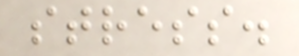stress.
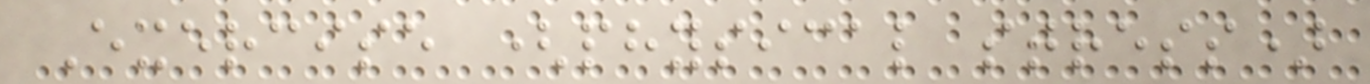Exercise (physical stress)
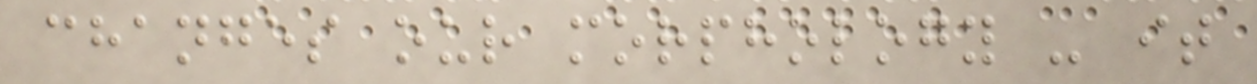changes our morphology - it
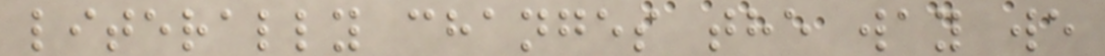literally changes the way we
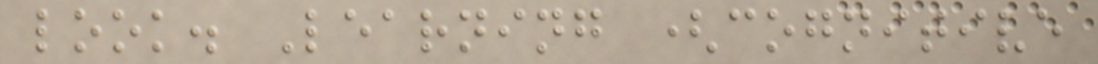look. Learning (cognitive
